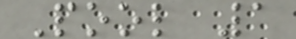Pool 1
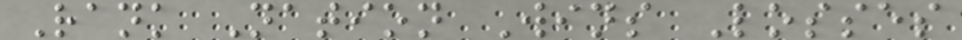Rank Nation Wins Losses
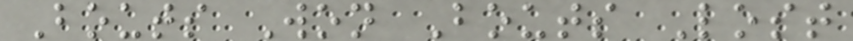Bouts Won Bouts Lost
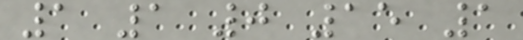1 1 0 15 1
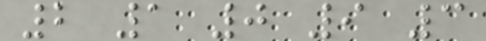2 1 0 9 3
